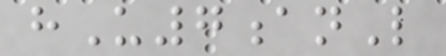hU7anL
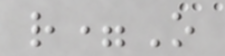r=O
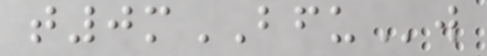t0mBFUw
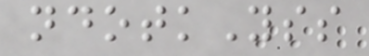ndotkYss
